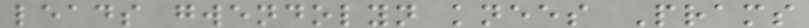leads gwendolyn knees Prams
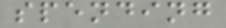spending
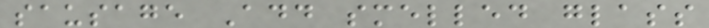sausage Add smelled glass
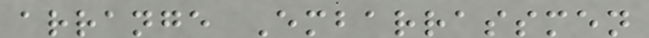arrange Embarrassmen
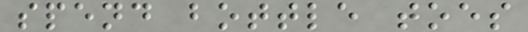spend bottle toes
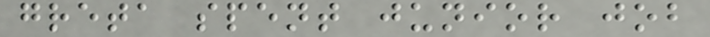greta spent junior job
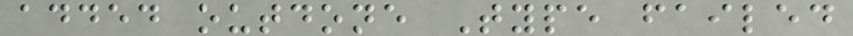added outdone Type failed
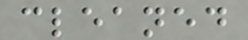cleaned
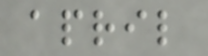april
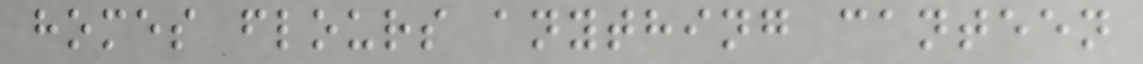homes flours anything canteen
